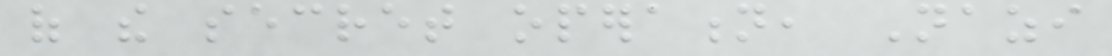of the secret operation, Nazi
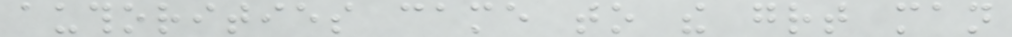authorities came to the great man
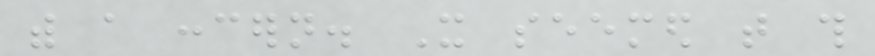with a concern. It seemed that this
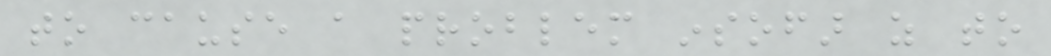to cause a problem insofar as to
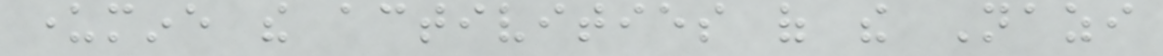undermine the activities of the Nazi
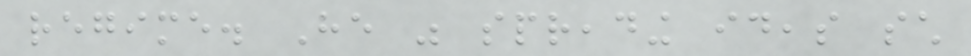regime. He was spreading ideas such
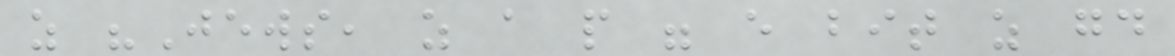as "Jews, as a people were every bit as good
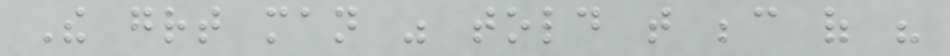The great man was told that because of his
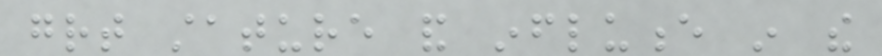great stature and influence in the
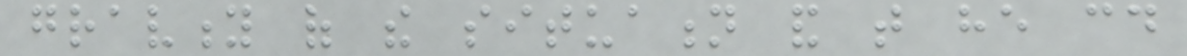gravity of the situation and that he could
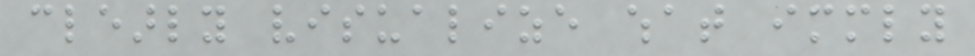clearly visualize what immediately
